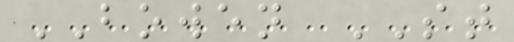BOWEN ST
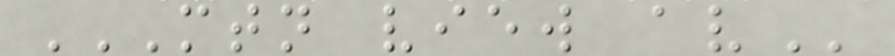MTN VIEW AV
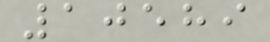10589
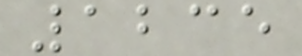1235
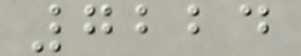7224
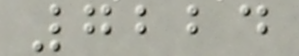7224
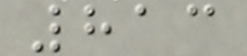813
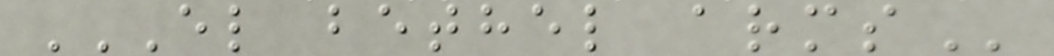EL BETHEL ARMS
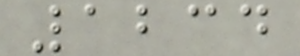1234
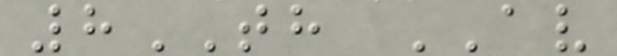8TH AV
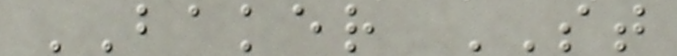BAKER ST
